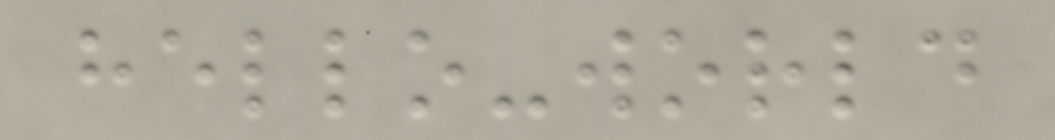hello-world
